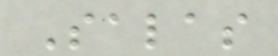Salas
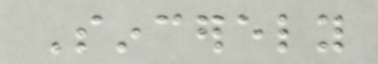Sincerely
